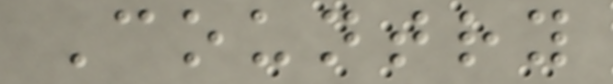Country
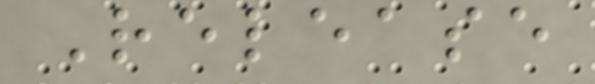Release
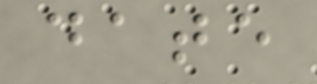date
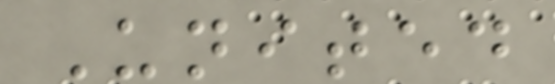United
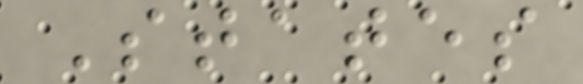States
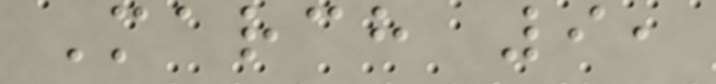March 9,
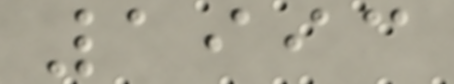1993
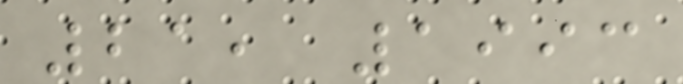21, 1993
